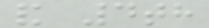and 4th
